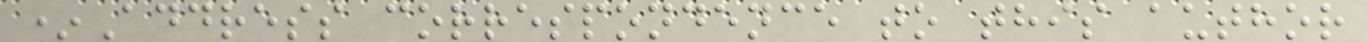*Address correspondence to this author
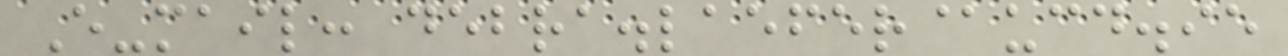E-mail: debra.laefer@ucd.ie
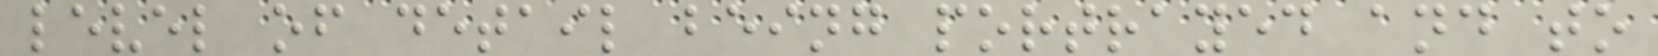level of detail being portrayed and to
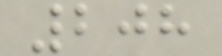208
